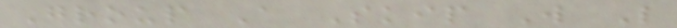Group A Skip W L
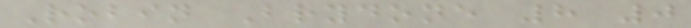Robin Brydone 8 0
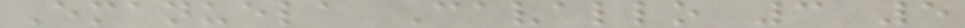Emanuela Cavallo 3 5
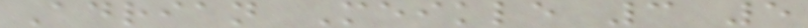Adrian Meikle 3 5
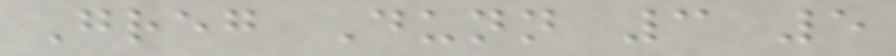Greg Dunn 3 5
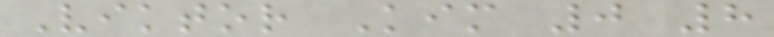Viktor Kim 0 8
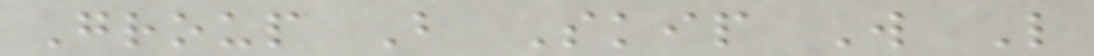Group B Skip W L
